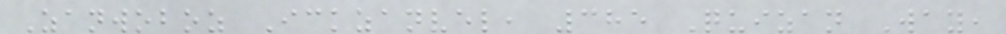Zanwoboz Ickzanvel, 385 Quizan Way,
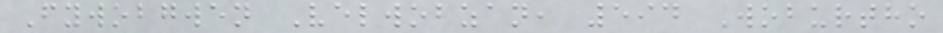Fywobgwen Velwobzan, 594 Woburtho
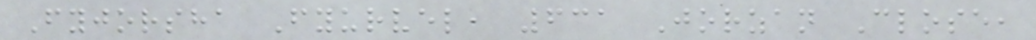Fyjorsha Fyurvel, 631 Jorzan Close,
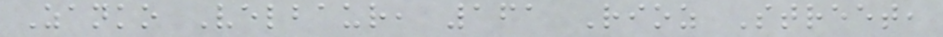Zanko Velbaur, 161 Rioz Street,
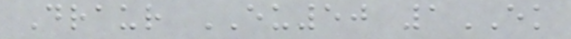Draur EU50 1EK
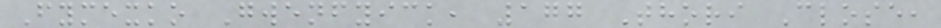Fymexko Gwenfyick, 177 Thori Close,
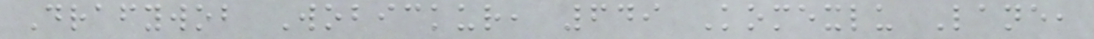Drafywob Wobickur, 649 Komexlu Lane,
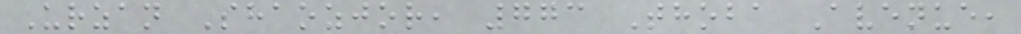Urzan Shaozjor, 773 Thoba Avenue,
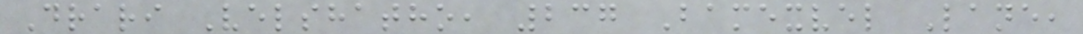Drari Velshatho, 237 Bamexvel Lane,
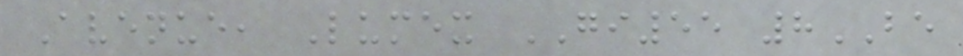Avenue, Lumex GI55 8BE
